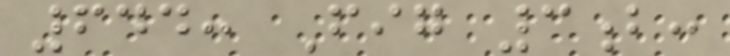644: Fig 3b:
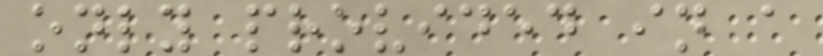only provided in a
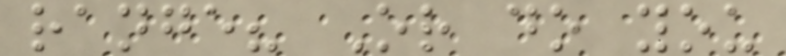range? Or do you
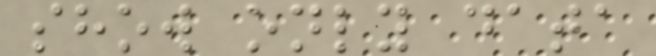show only data
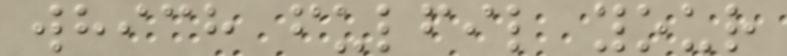which fulfil your
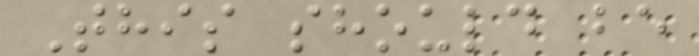This should be
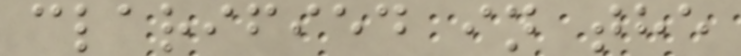clarified in the
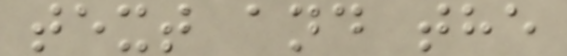text and the
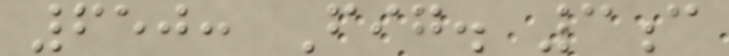650: Fig. 3c
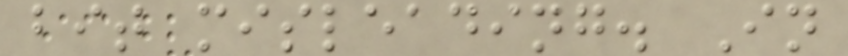bit misleading. In
